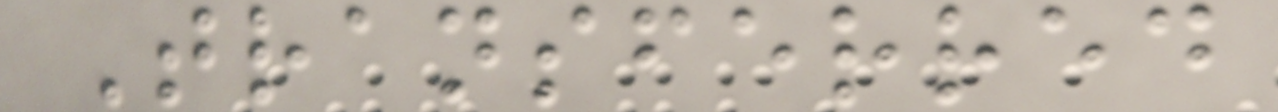Transferred
